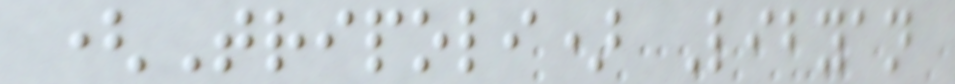(Tripoli) Libyan
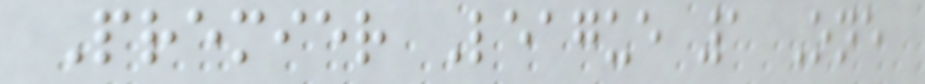Premier League 1 One
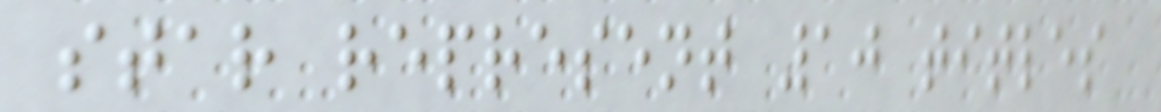star represent 10 titles
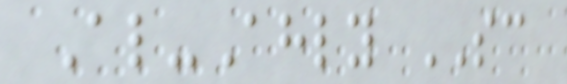Al-Ahly SC
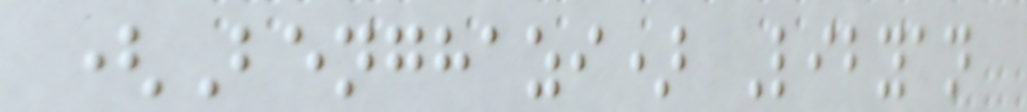(Benghazi) Libyan
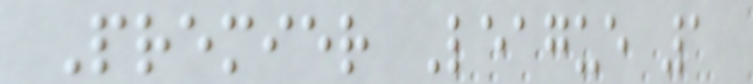Premier League 1
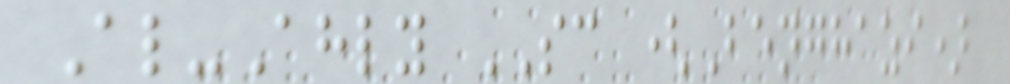Al-Ahly SC (Benghazi)
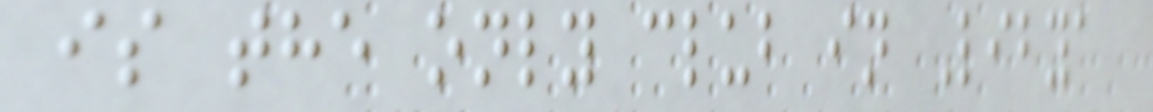is the only club in Libya
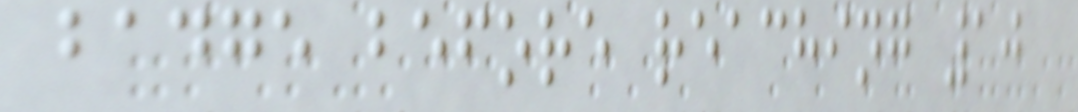badge before reaching 10
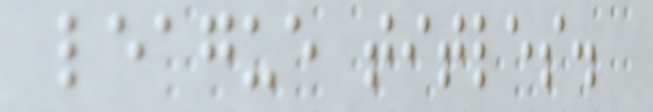league titles.
